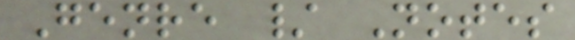Genre / Notes
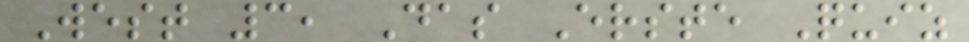West 3, Das Erste Quiz
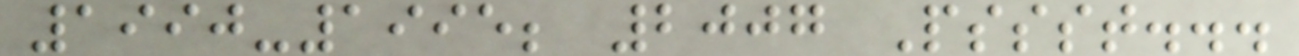1990-1995; 2007 Pssst...
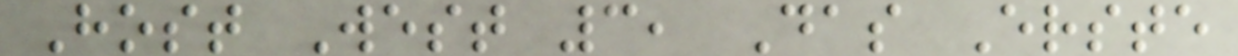Host West 3, Das Erste
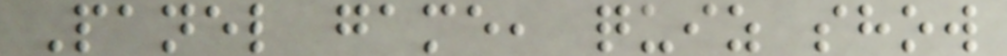Panel game, quiz show
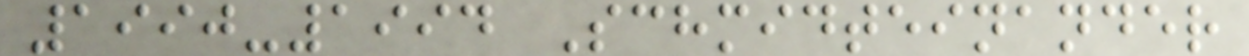1990-1994 Schmidteinander
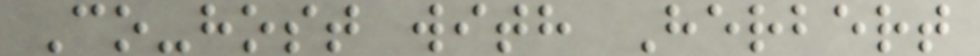Co-host with Herbert
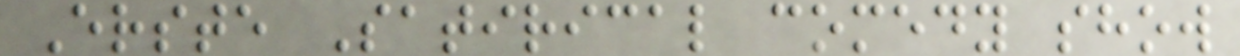Erste Satirical comedy show
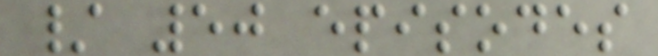/ 50 episodes
